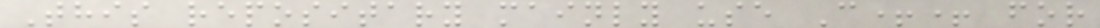This repositary mainly use C++ for
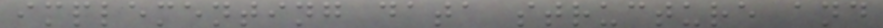implementing data structure and
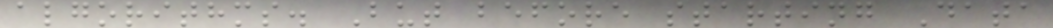algorithms. But before starting Data
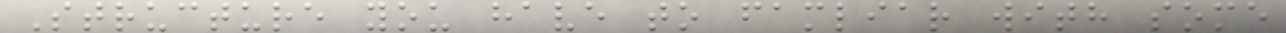Structure you have to famliar with some
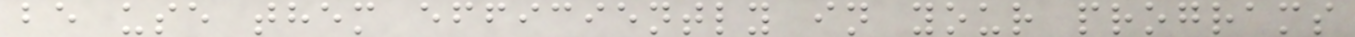be use them efficiently in your programs
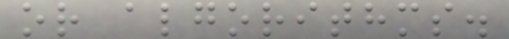or algorithms.
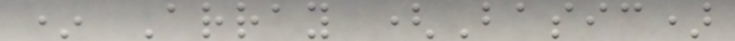* Array (Basic)
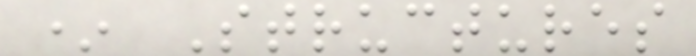* Structures
